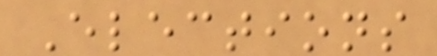Elections
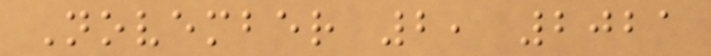November 2, 2021
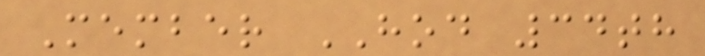Member HOD 34th
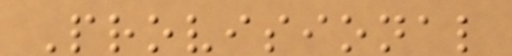Provisional
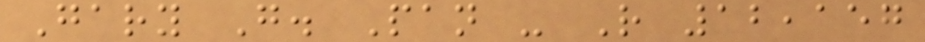Gary G. Pan - R 12,157
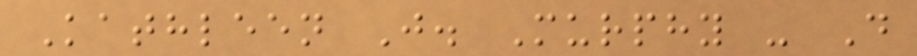Kathleen J. Murphy - D
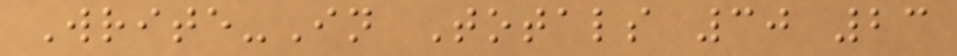Write-In Totals 30 23
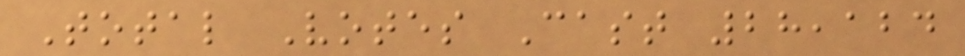Total Votes Cast 28,124
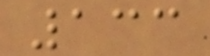133
